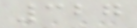327
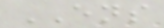ENS
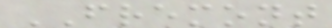FREMONT
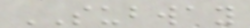SUBWAY
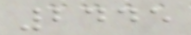2445
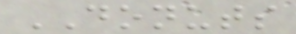DONUTS
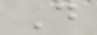D
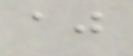aj
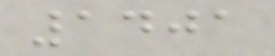1401
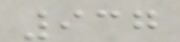937
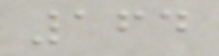164
